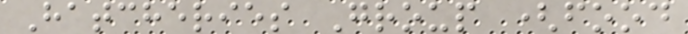Hatcheries Group (food
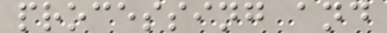processing and
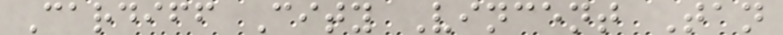Cardiff City Vincent Tan
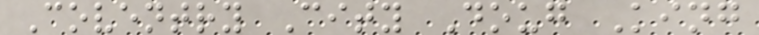Coventry City Doug King
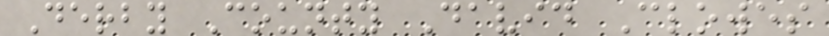Derby County David Clowes
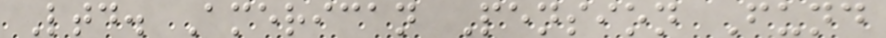Ltd. American Pension Fund
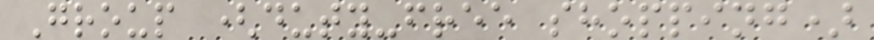Group (duty-free shopping)
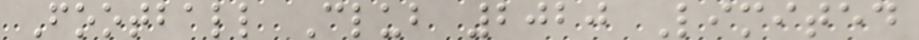Football Club 2020 Limited
